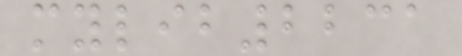mylib2231
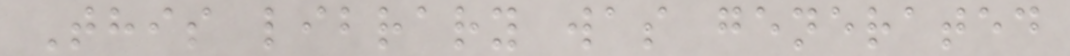This library was generated
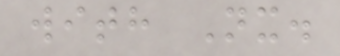with Nx.
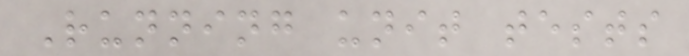Running unit tests
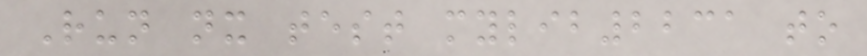Run nx test mylib2231 to
